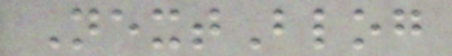NextBlog
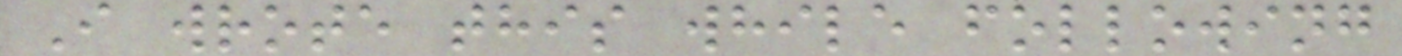I wrote this while following
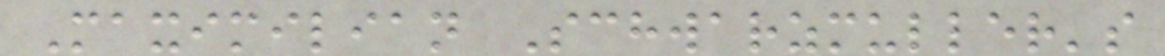Maximilian Schwarzmuller's
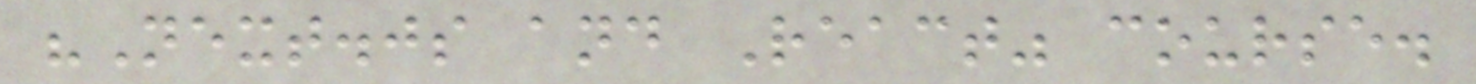"Next.js and React" course.
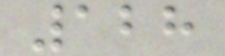128
